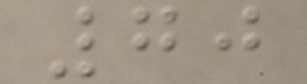70
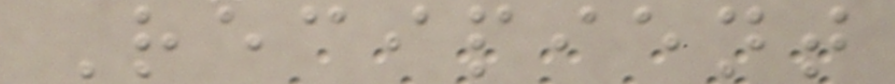Recipient
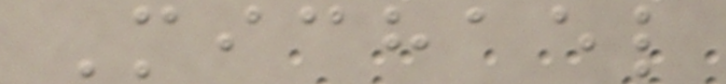Michael
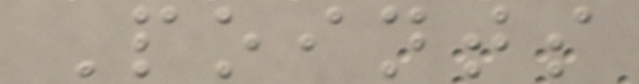Points
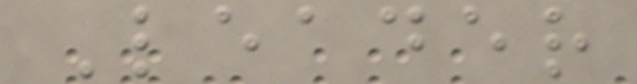Leader
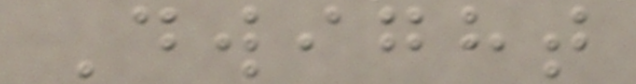Dwight
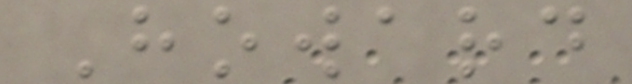Howard
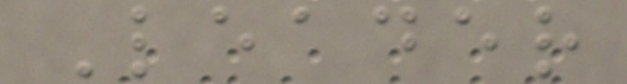Leader
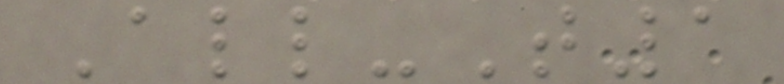All-T1
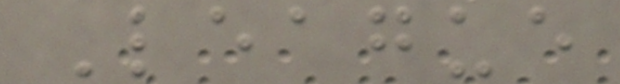League
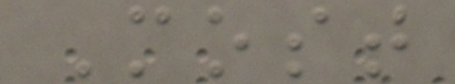Most
